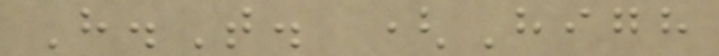H.T. (High
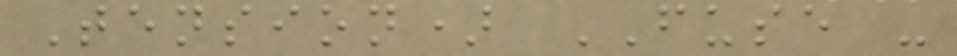Tension) FUSE -
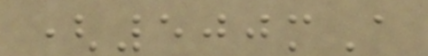(500mA
